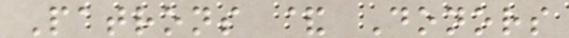Patrons & Donors
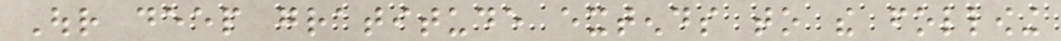Our deep gratitude extends to the following
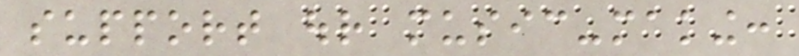support our music-making:
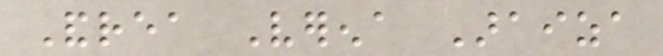Andrea Verena Araiza
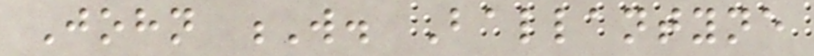John W. Ballantyne
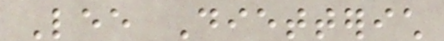Lee Dietterich
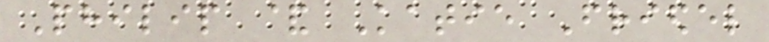Philip & Katie Friedel
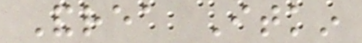Andrea Itkin
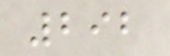292
